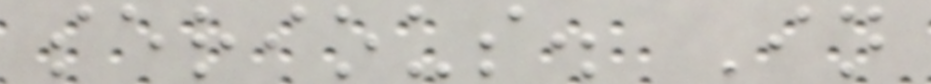serious. In
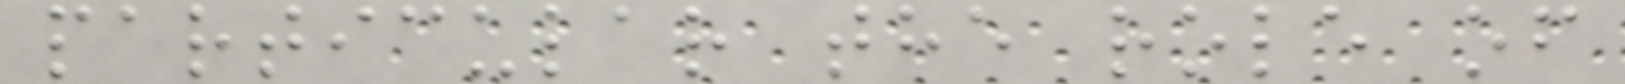particular the role of
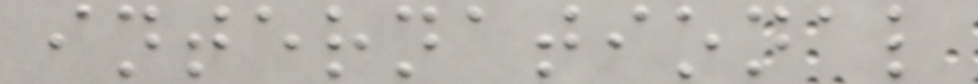international
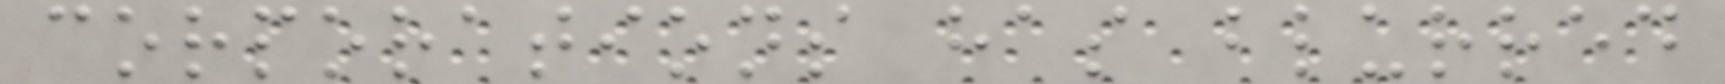corporations has blurred
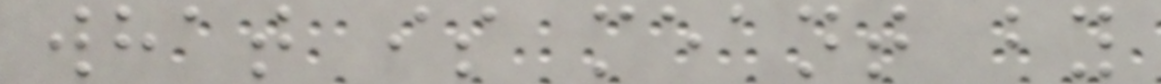what is meant by
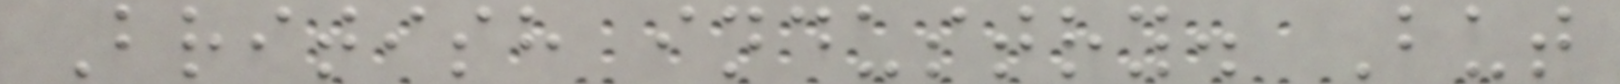British industry. But
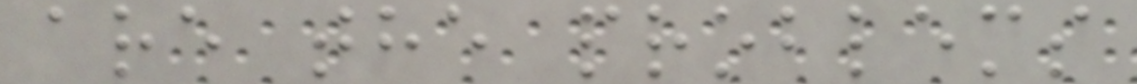are the problems
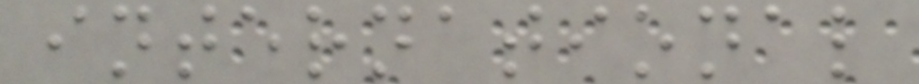international
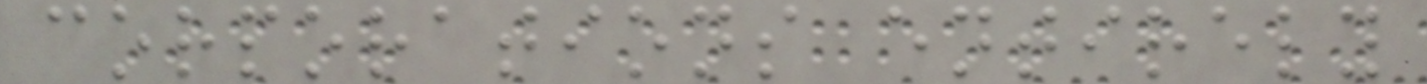corporations entirely
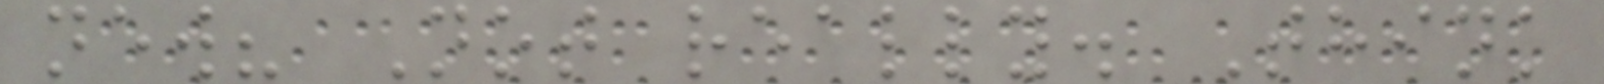new? Not really. Think
